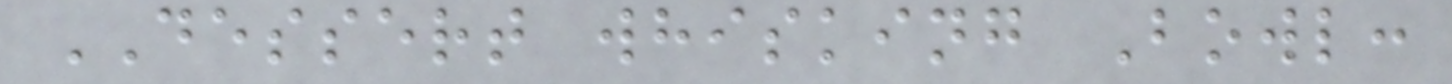DESSERT whisking Bowl:
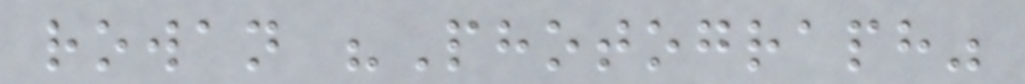rowan "Photograph"
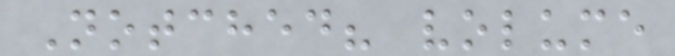Notched? volume
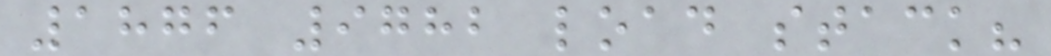1876 9782 load stack?
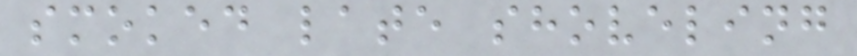smoked late shoveling
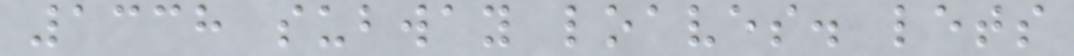1338 subway loaves. lets
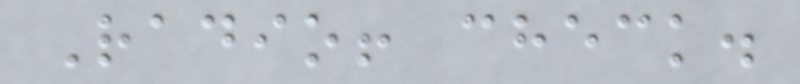Radio! check.
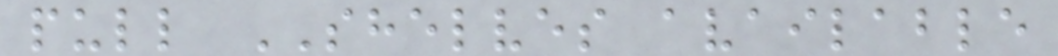pull SHELVES available
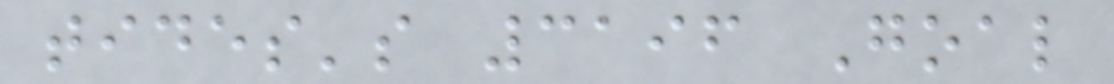tides's 3196 Goal
